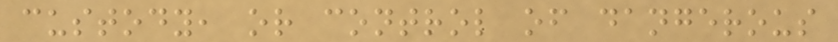custody, or control of dangerous
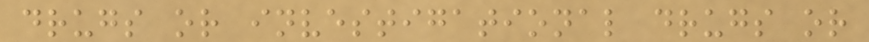drugs or investigational drugs or
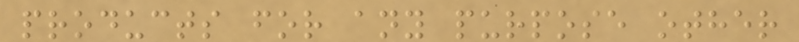products for any purpose other
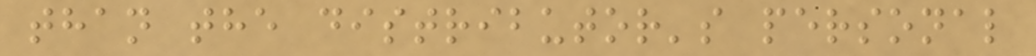than the distributor's personal
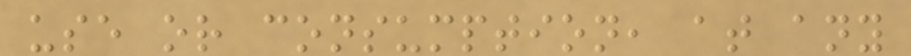use or consumption, at any
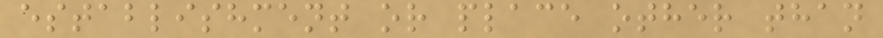establishment or place other than
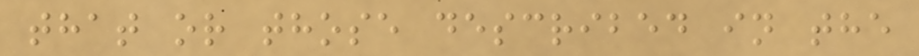that or those described in the
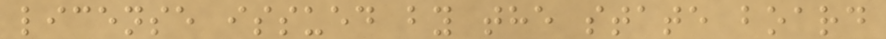license issued by the state board
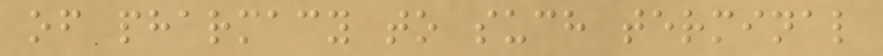of pharmacy to such terminal
